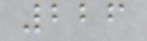226
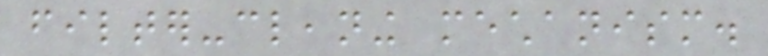filter-cleaning mechanism.
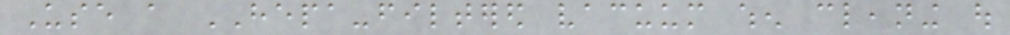Use a HEPA-filtered vacuum when cleaning out
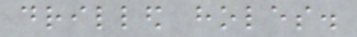drilled holes.
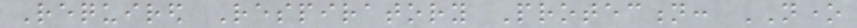Required Respiratory Protection: NONE
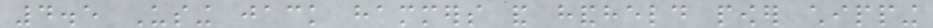4.5 Using jack hammers and handheld power chipping
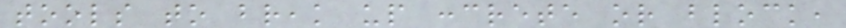tools to break up concrete or block,
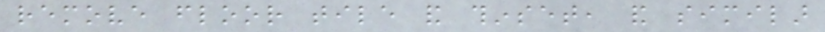remove floor tile and thinset, and similar
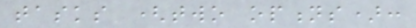tasks (two options):
